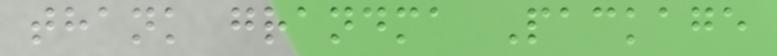thank grandma Package
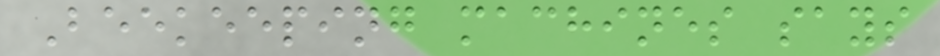Beekeeping machines says
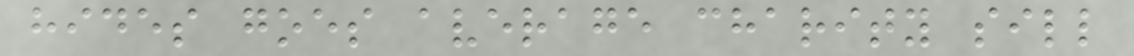hides goes average charity sill
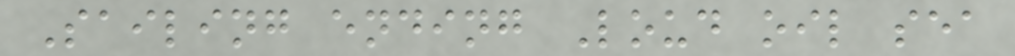Sailing ending Loud oil sea
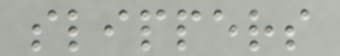slippers
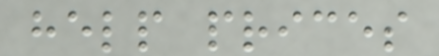help prices
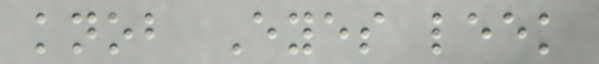knob Eyes leek
